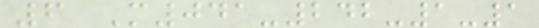6 M041-242-1-1
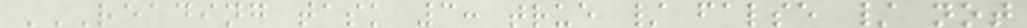READING TASK 3: TRUE / FALSE / NOT
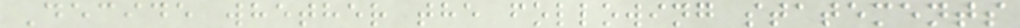Decide whether the following statements
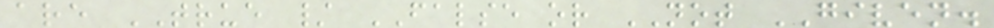are TRUE / FALSE or NOT GIVEN.
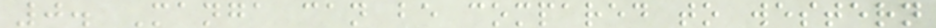0. Manga can be compared to western
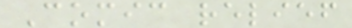Comic relief
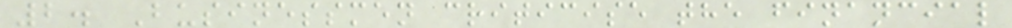2. Businessmen criticise the financial
